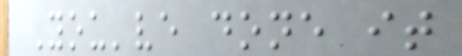You've done it
